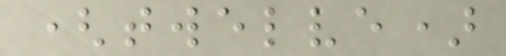(twelve)
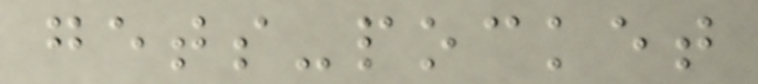gets-pocket
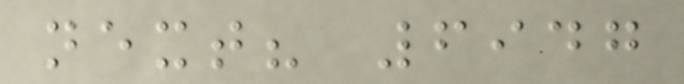next? 6947
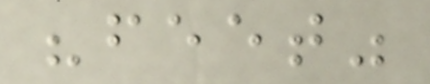"feet"
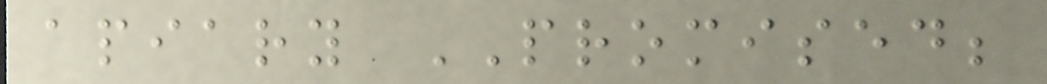apiary PROMISED;
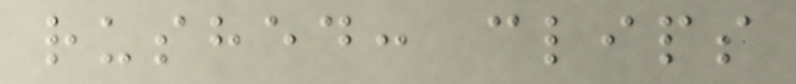rushed: clips
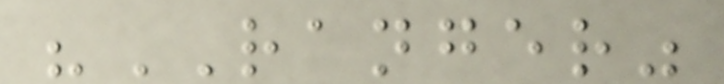"RANGER"
